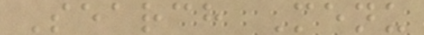Search Menu
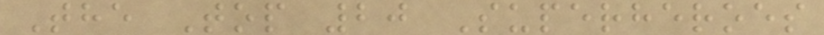The Top 20 Superheroes
